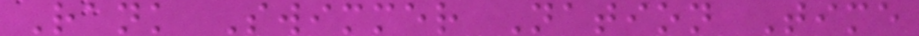Rank Swimmer Nation Time
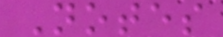Notes
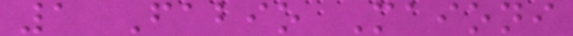1 Fabio Maioni
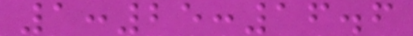1:25:16.6
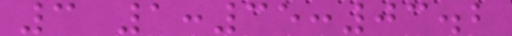3 1:35:03.2
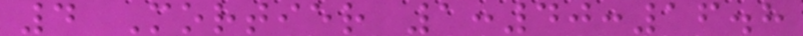4 Mortier 1:40:16.8
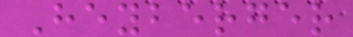Heyberger
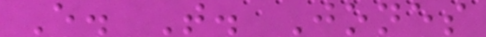E. T. Jones
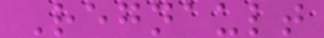Regnault
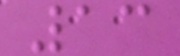13
